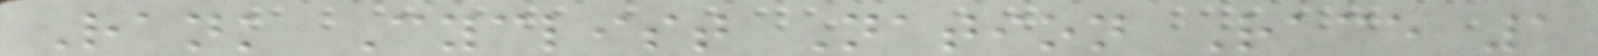Rank Cyclist Nation Race 1
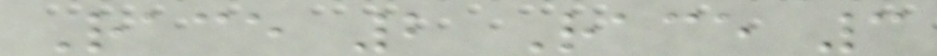Race 2 Race 3
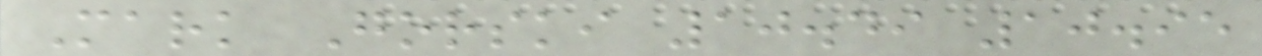Mark Gorski 10.49 10.95
